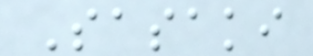Sasaki
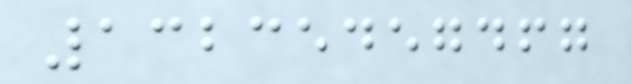13235457467
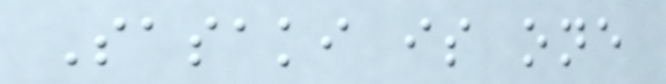Sasaki is one
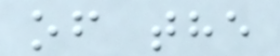of the
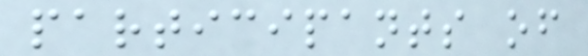participants of
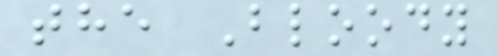the Bloody
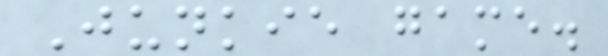Junkie game.
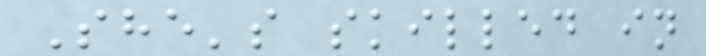She's skilled in
